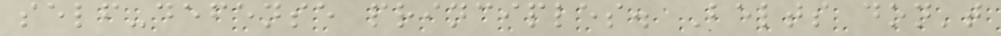self-defense principles. Belts don't
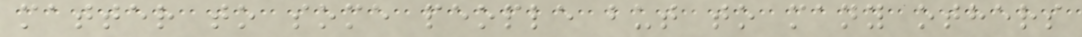matter to some people but to many others
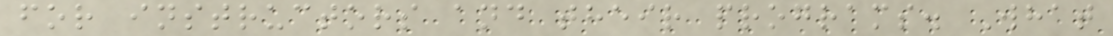for instructors and their programs. What
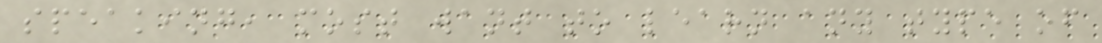speaking, most want to learn any type of
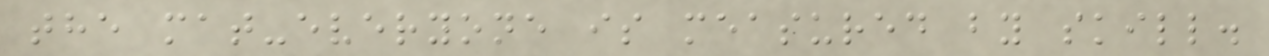the mat-everyone is measured by skill.
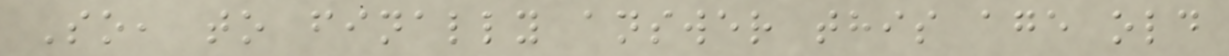So, to finally answer this age old
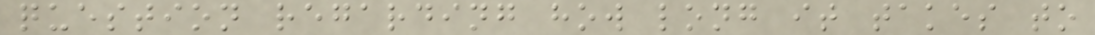question regarding how long it takes to
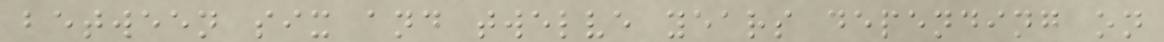between six and twelve years depending on
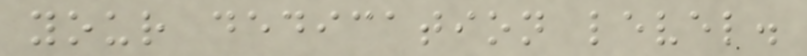your dedication level.
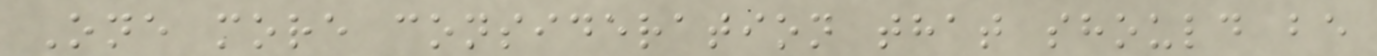One more consideration that should be
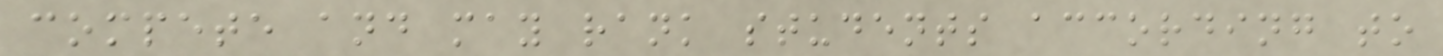compete and may rank students according to
